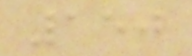150
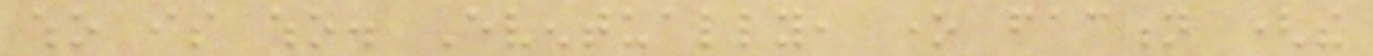who is who. Eventually, one faction (the
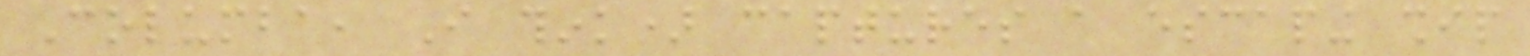Columba, I think) captures a escaping ship
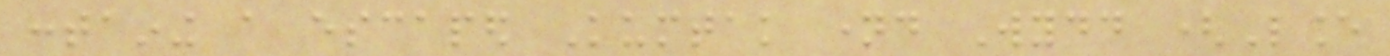containing a escaped Kumtak named Wydd (Lance
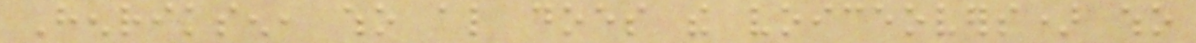Henriksen, who also does the voiceovers) who
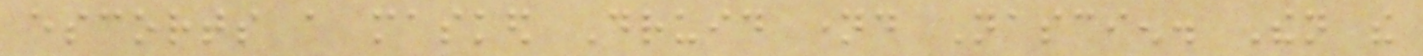escorts a masked Druid named Nascien. Then the
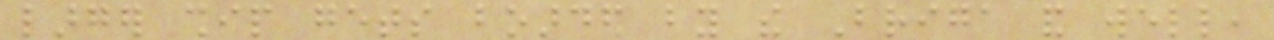larger ship gets boarded by the Briga and well,
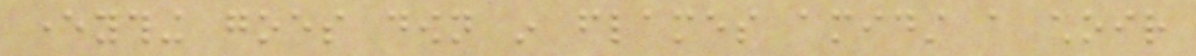everything goes down in flames amidst a choir
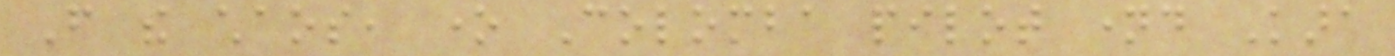From the chaos, one Colomba pilot named Kara
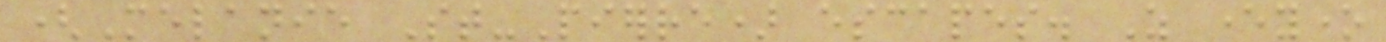(Melanie St-Pierre) escapes. As everyone
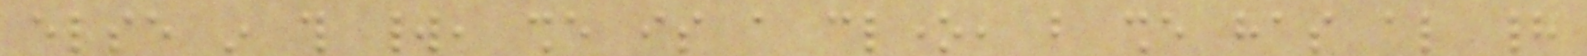else in this world, she is a clone, but she has also had
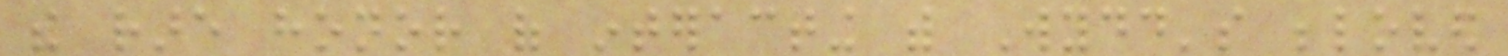the rare honor of interacting with Wydd's beloved
